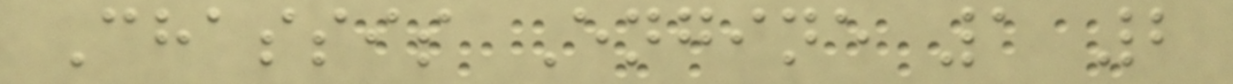Chassis Engine 1 2
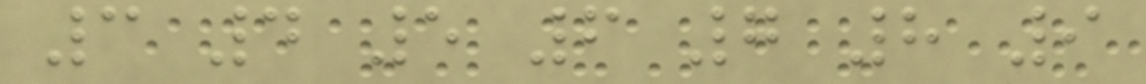3 4 5 6 7 8 9
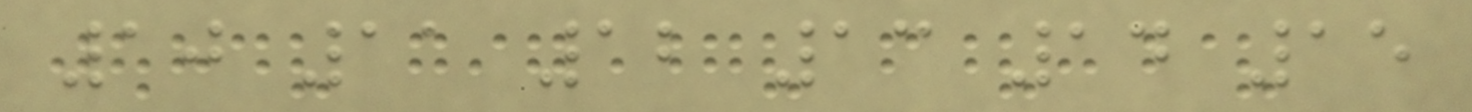10 11 12 13 14 15
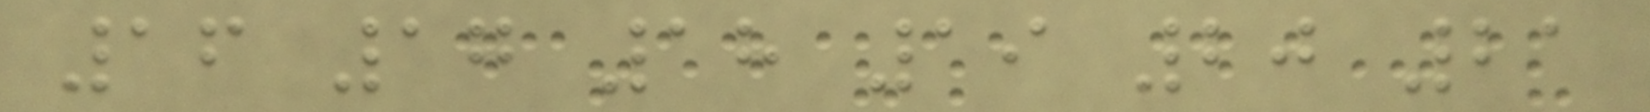16 17 18 19 20 21
